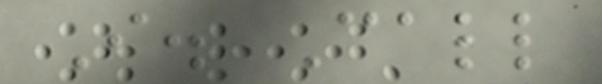I. Call
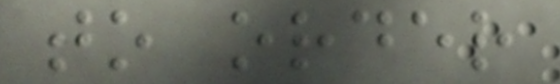to order
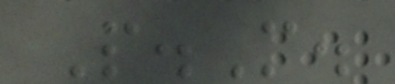P.M.
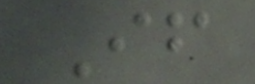If
